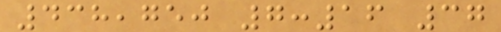438,750 7:16 37
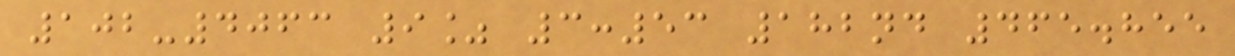102-4063 9% 3:53 182nd 465.855
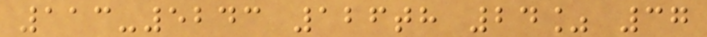113-5243 126th 24% 37
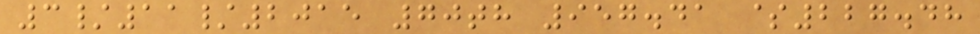3/11/2015 70th 957.41 $227.48
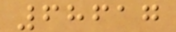68617
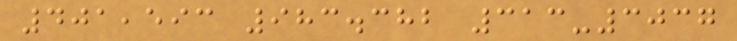401,593 983.382 313-3037
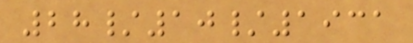28/10/1931
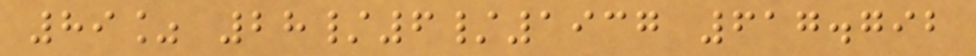89% 28/6/1937 617.792
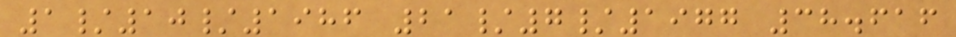1/10/1986 21/7/1977 38.616
